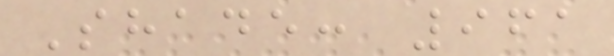Shade: 961
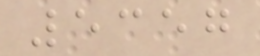5357
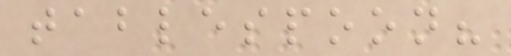tablespoon?
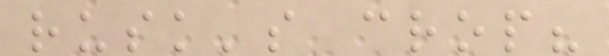rusk's crop?
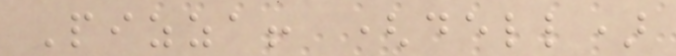Pizza! (dell)
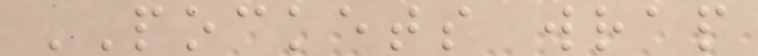POCKETS wrap
